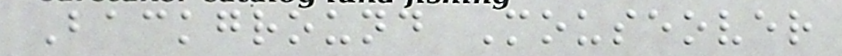Background Mouseover
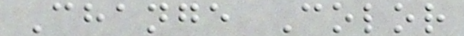Change Color
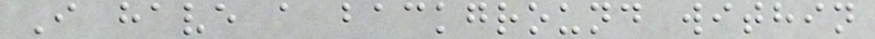I have a background within
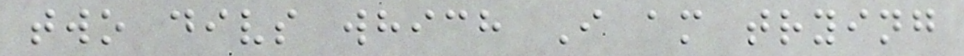two divs which I am trying
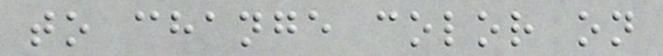to change color on
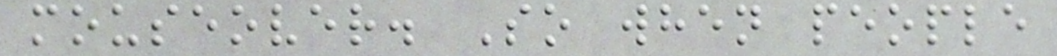mouseover. So when people
